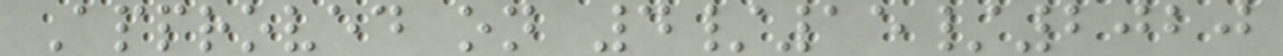Approved on 4/15/2020
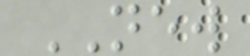NEW
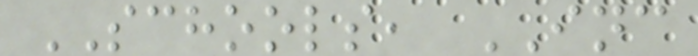SCHOOLS, INC
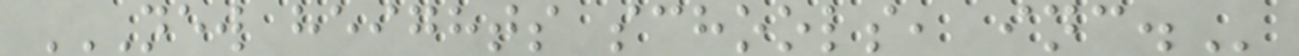NEW HEIGHTS SCHOOLS, INC.
